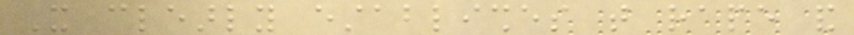It clearly establishes that rape and
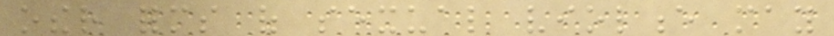other forms of sexual violence may
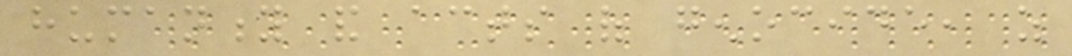humanity and acts of genocide, as
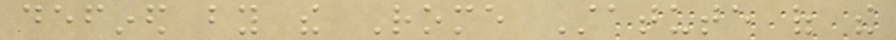defined by the Rome Statute of the
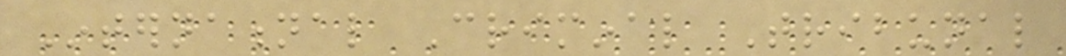International Criminal Tribunal
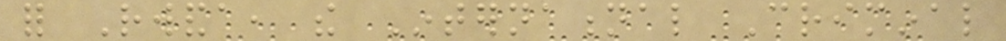for Rwanda, the International Criminal
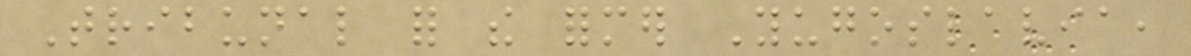Tribunal for the former Yugoslavia,
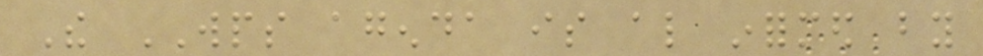The WPS agenda is also informed by
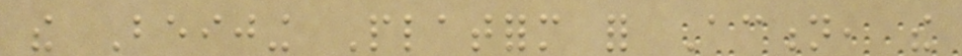the Beijing Platform for Action, the
